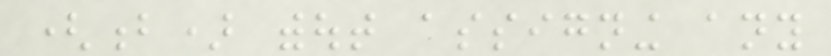(b) without assigning any
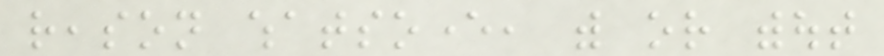reason whatsoever, with or without
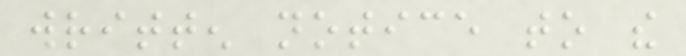written notice to the
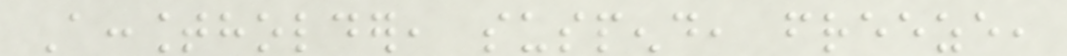Accountholder, suspend, freeze,
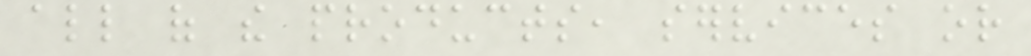all of the products, services or
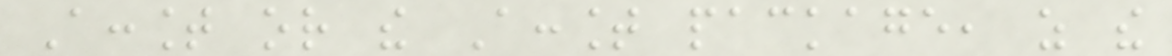Account or the Account package, as the
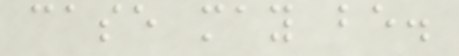case may be.
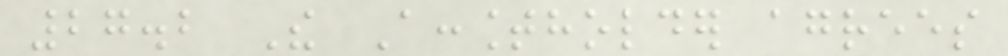27.2 The Accountholder agrees
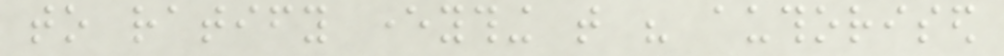to ratify everything that his authorised
